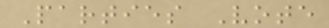Parties Vote
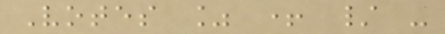Votes % + / -
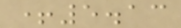+5.13
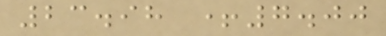23.98 +7.00
